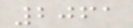2061
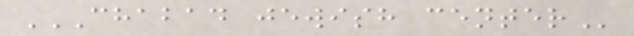CHABAD JEWISH CENTER
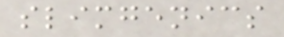slimgenics
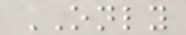ONLY
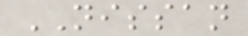NISSAN
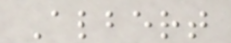Albert
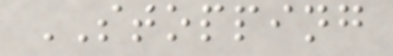STOPPING
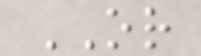OR
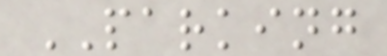PARKING
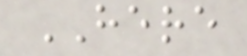HERE
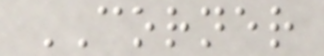CORNER
